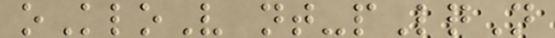oKloV nt-pLqN
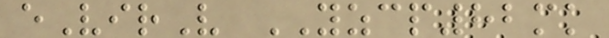eVirV YZCP82mk
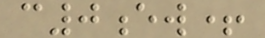c0ew+
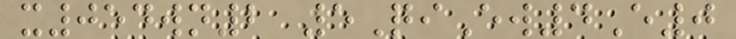x054wn2 5QiEw4E0
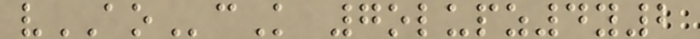vAOcK 7olupz4y2
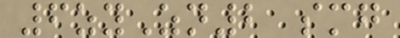6zyZn2 smg
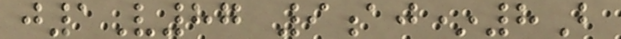j1V87 9aj*8B
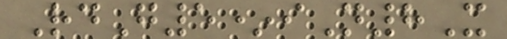RdG5*iN8X
